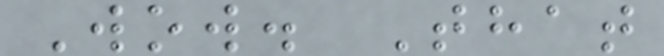Wow. That
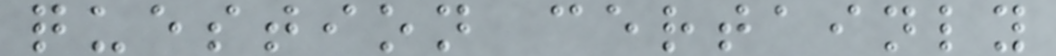question certainly
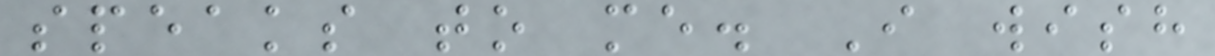speaks to me. I wish
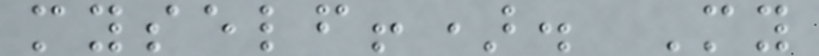myself!). My
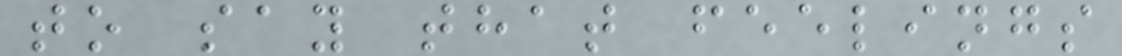to say that feelings
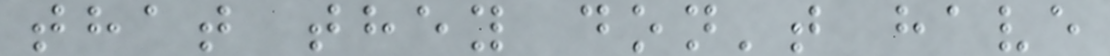that they don't have
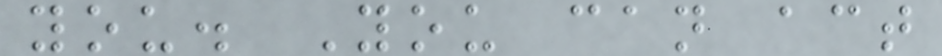you. You can act
